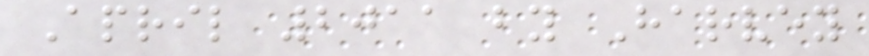April 2011 by Harvey
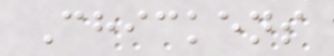Chickens
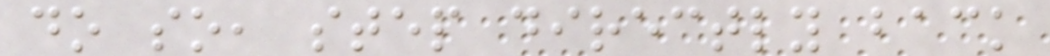do so, step directly back
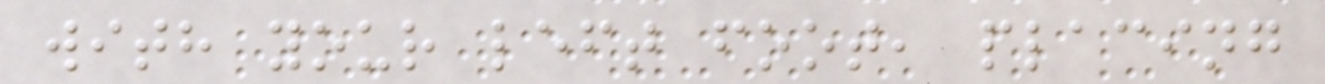with your left foot, placing
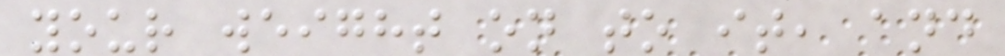your weight on to it, and
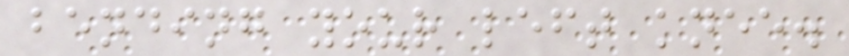bending your left knee.
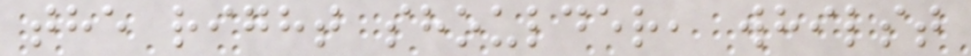the right shoulder, whilst
